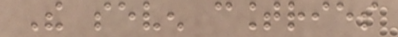The seven countries
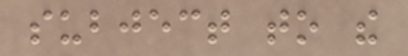subject to the
